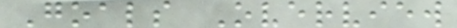Goals Overview
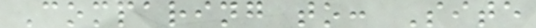Comparing to: Site
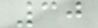30
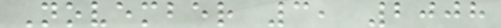November 3, 2008
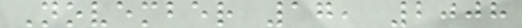November 17, 2008
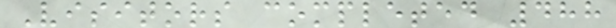Visitors completed 488
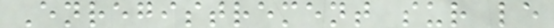Enregistrement sur le
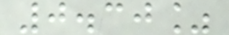0.30%
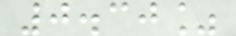0.30%
